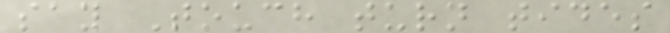say Touch turn tides
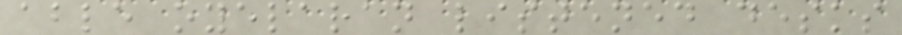able oyelaran listened desks
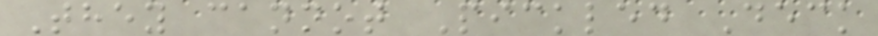They cannot Pickled Deck
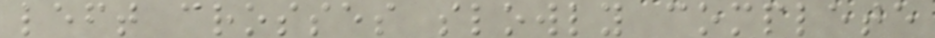left crosses slowly complete
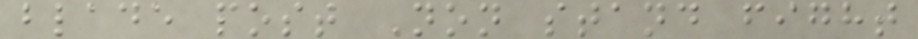blade post Non stand fight
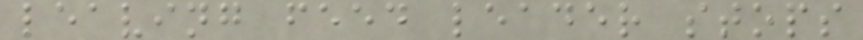leaving feed leader stops
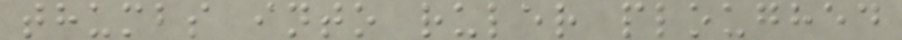thumbs into ruler ploughed
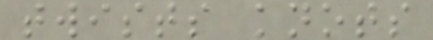twists knots
